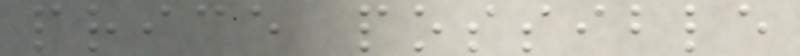price possible
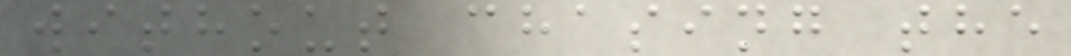without chasing the
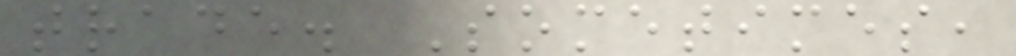trade. Sometimes,
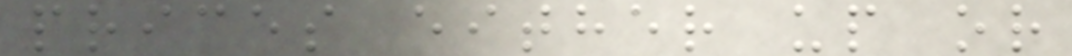prices either up or
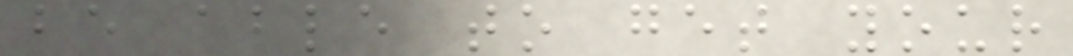be able to get your
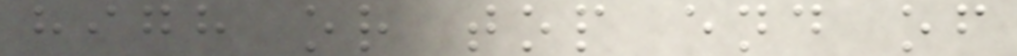high or top end of
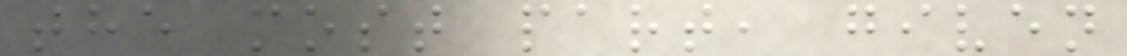the most part, given
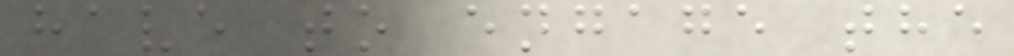have to engage the
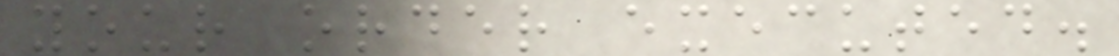your order executed.
